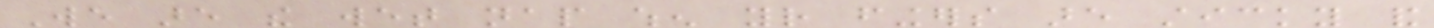We are the wet nap when your fingers are sticky and
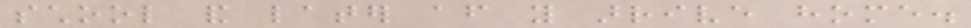school and later after you arrive home.
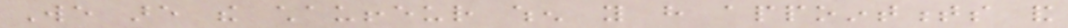We are the chauffeur when you have appointments and
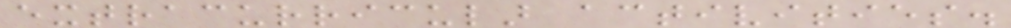extracurricular activities.
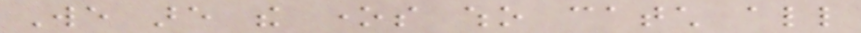We are the ones who catch all
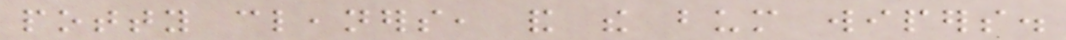potty cleaners, and the bum wipers.
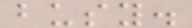busy.
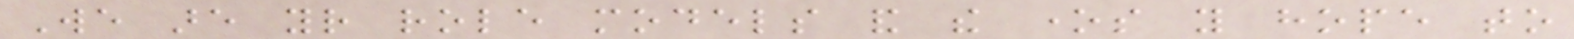We are your role models and the ones you hope to
